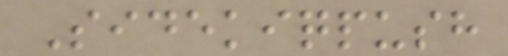Sidekiqpush
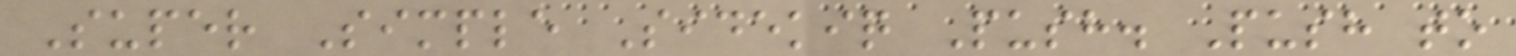Super Simple Sidekiq Push. Push to
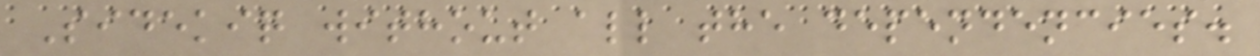Sidekiq without all the dependencies.
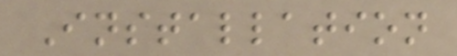Installation
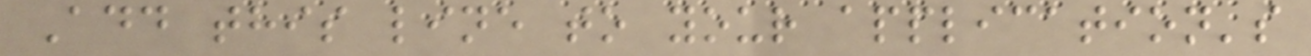Add this line to your application's
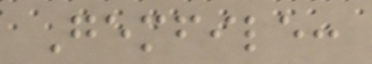Gemfile:
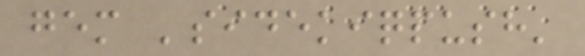gem 'sidekiqpush'
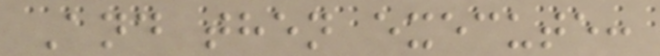And then execute:
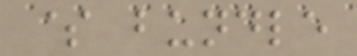$ bundle
